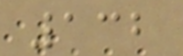132
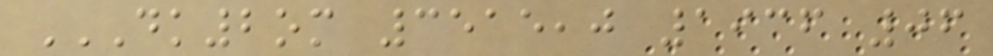DK2OM 3515,0 1936 06
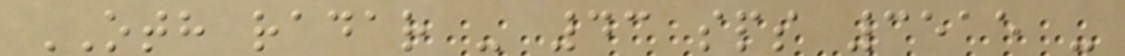OTH radar - 43 sps 3515 -
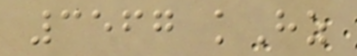3567 kHz
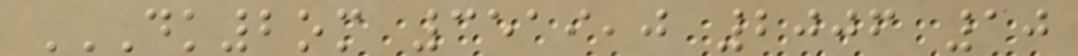DK2OM 3519,0 2006 10
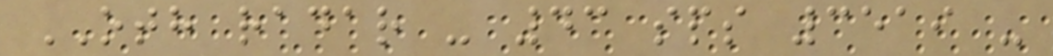OTH radar - 43 sps 3519 -
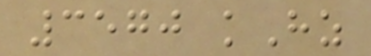3570 kHz
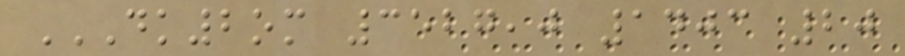DK2OM 3527,0 1403 20
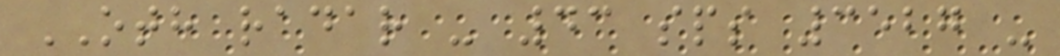OTH radar - 43 sps 3527 -
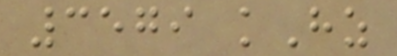3579 kHz
